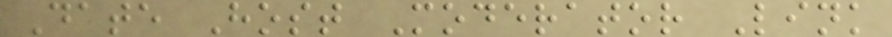Date Host Moderator Link
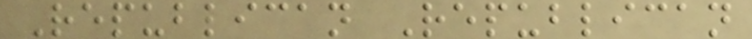Republican Republican
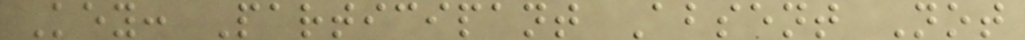Key: Participant Absent Not
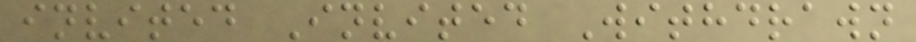invited Invited Withdrawn
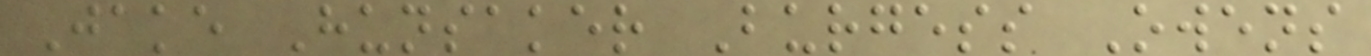Jake Hunsaker Burgess Owens
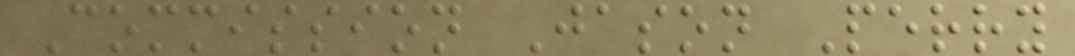Commission Jason Perry
